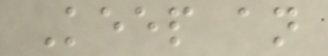Keep an
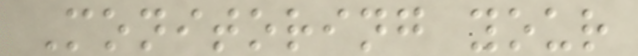Monitoring your
